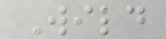Wild
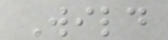Wild
